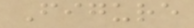Figure
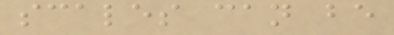scales can be
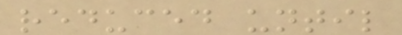reduced until
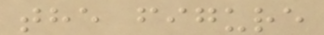the figure
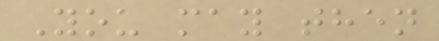You may then
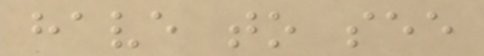have to see
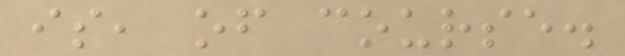is, of course.
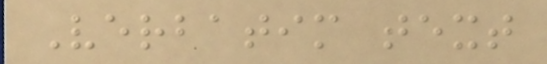Verbatim text
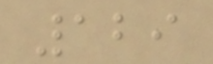129
